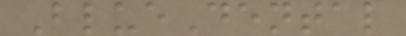BlueDental
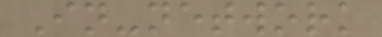In-network
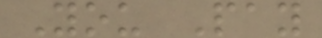You Pay
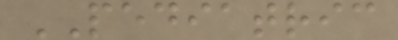PEDIATRIC
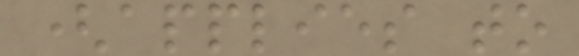(applies to
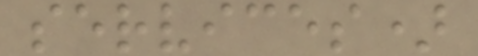services)
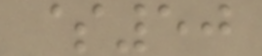$50
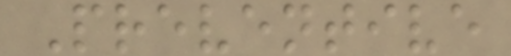Preventive
